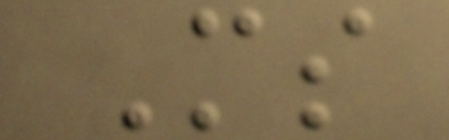Ms
